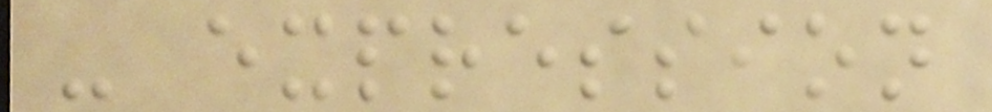- expression
